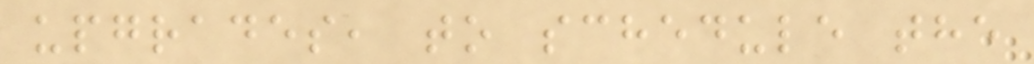upgrades, to schedule the
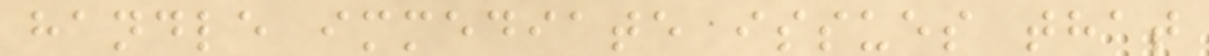handle immediate issues that
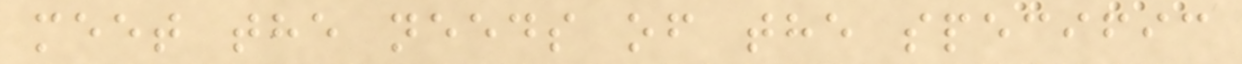meet the needs of the specific
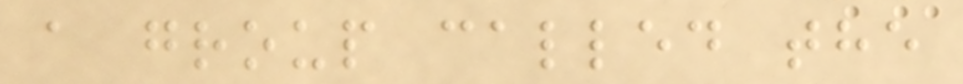a group called the
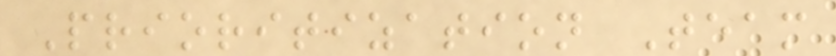Prioritization Team
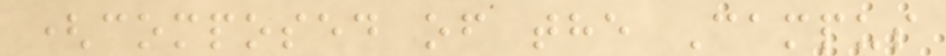(composed of the Campus
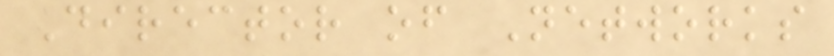Director of Networks
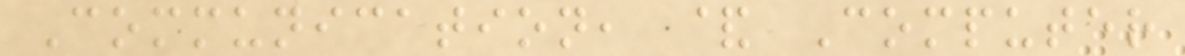Communication, & Computer
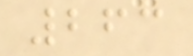263
